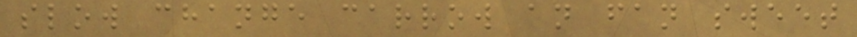slow change carrow an fan sweet
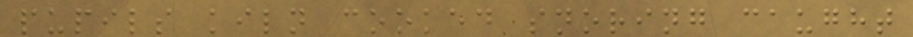pupils kiln cooked snoring caught
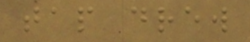tap drew
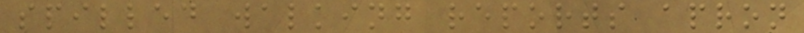spilled walking reports apron
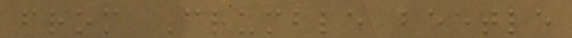from Crumble beetle
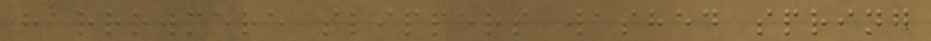harrowmere slippers washed spring
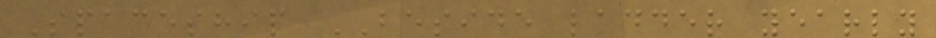Spaceship BESIDE ladder yearly
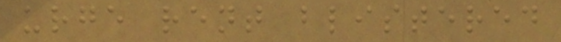urge rent blistered
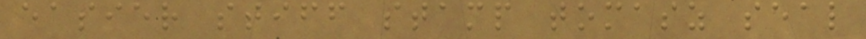easier stiff stamp tomasz seal
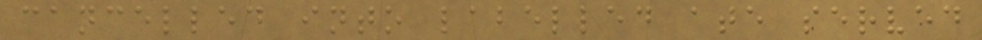cancelled into labelled ate served
